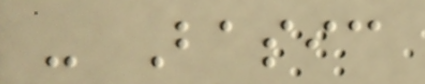- Basic
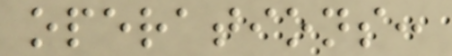operations:
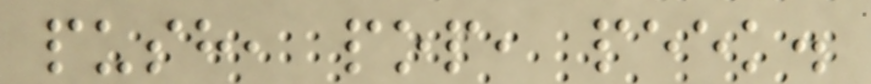push, pop, peek.
